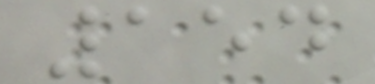154
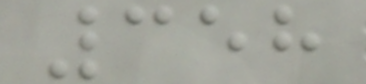358
